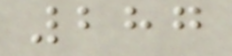287
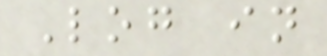Log in
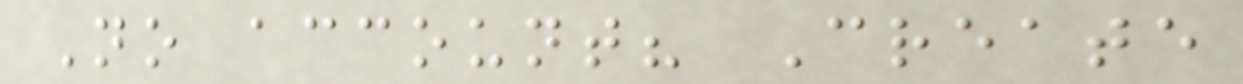No account? Create
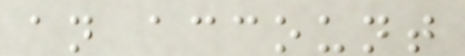an account
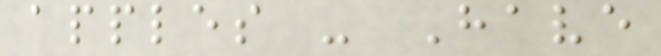apples - Have
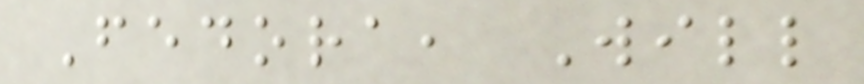Fedora, Will
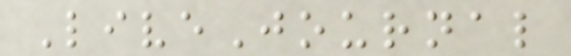LiveJournal
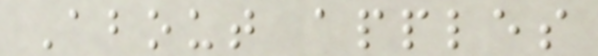About apples
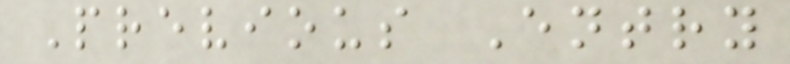Previous Entry
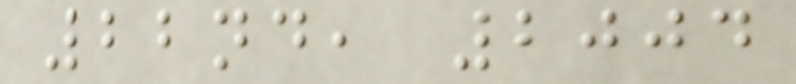22nd, 2004
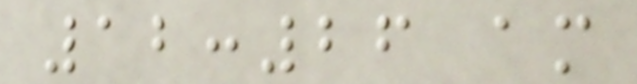12:26 am
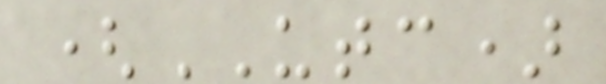(UTC)
